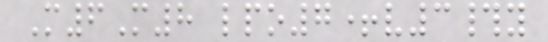M6M8 lpo7+v3#y
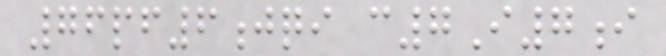76pf6jqi c7I7i
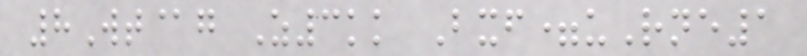8Wt@g Z3kk Bxf=uRne1
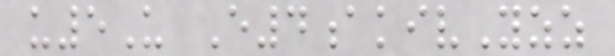u5U E4akivYzz
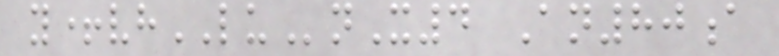y+vhLUnX4 An80a
